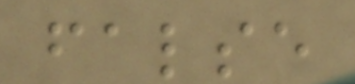false
